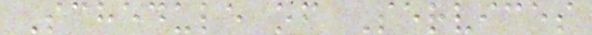Schedule of Services
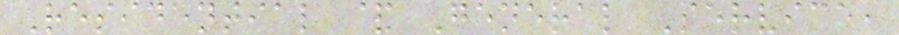Residential & General Service,
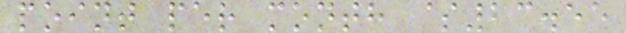point per month $23.55
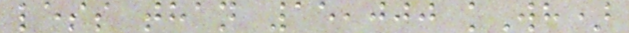less than 15,000 kWh)
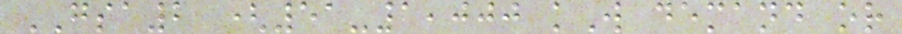GSA2 (51-1,000 kW demand or
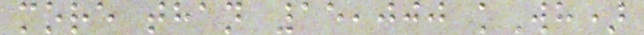more than 15,000 kWh)
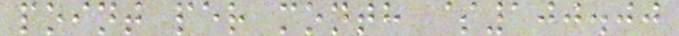point per month $100.00
